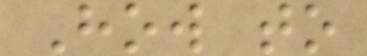How to
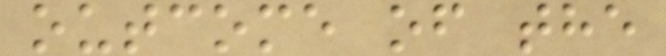outcome of the
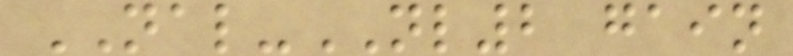NAL-NL2 gain
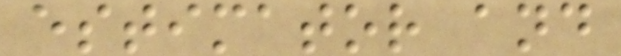estimator and
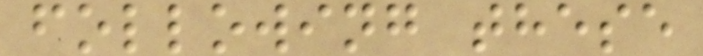following these
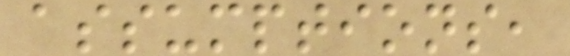assumptions,
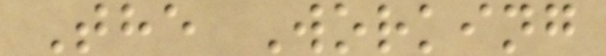The Working
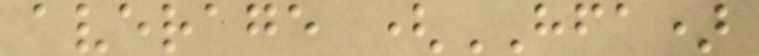average (HFA)
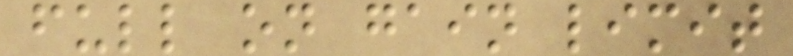full on gain limit
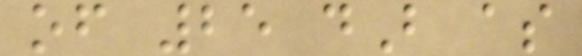of 25 dB as
